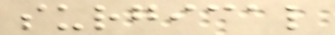surgical
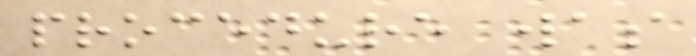procedure was
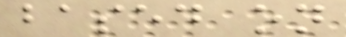based on
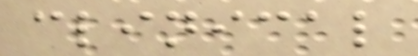clinical
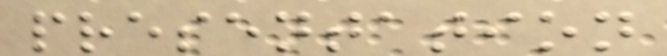presentation
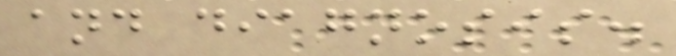and diagnosis.
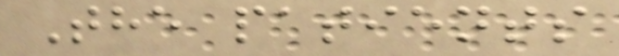The patients
